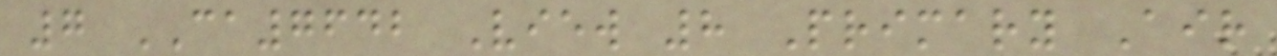7 CA7642 View 8 Primary Air
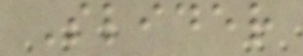Slider
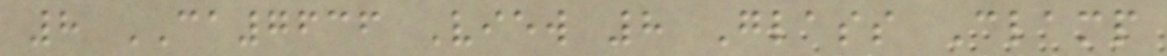8 CA7636 View 8 Glass Clamp
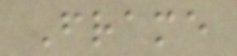Frame
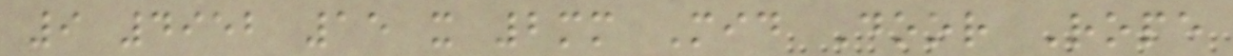9 4952 15 x 2mm Mid Door Rope
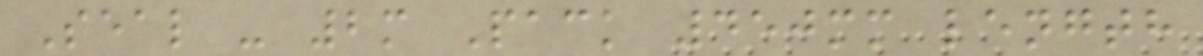Seal - 2m Pack 450mm length
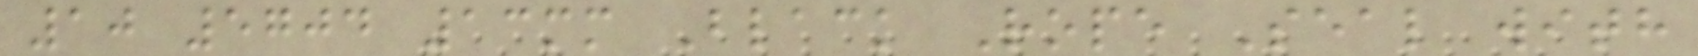10 5704 13mm Black Rope Seal with
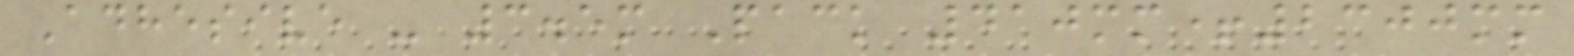Adhesive - 3.5m Pack 410mm+2300mm
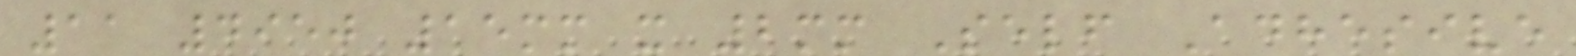11 4950 15mm x 2mm Self Adhesive
